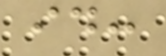id:
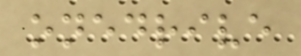onedrive
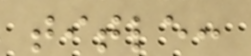title:
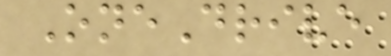OneDrive
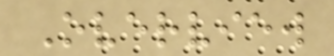Overview
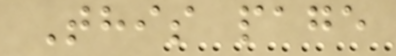This page
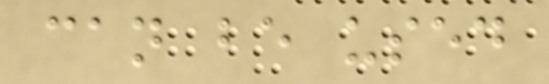can be used
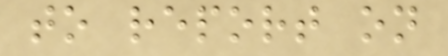to report on
